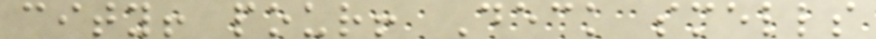city! pour! Deck smells
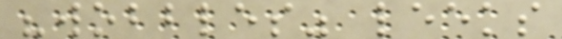"wobbles" leeks
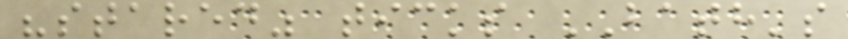"stared" ticks BATH's
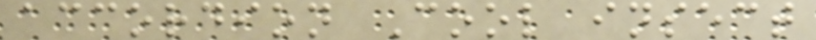accordion Cool insect
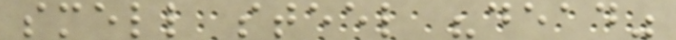smell steel "dead"
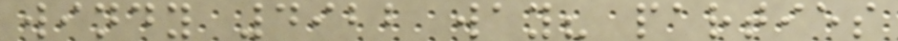windy 4922 way? parties
